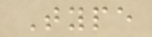Type
